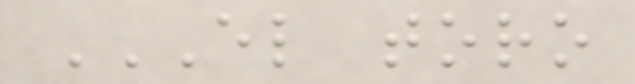EL TORO
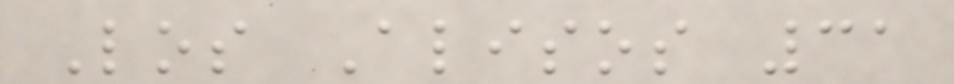Los Alisos 31
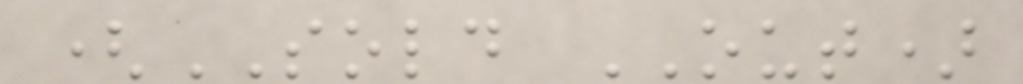(SOLD OUT)
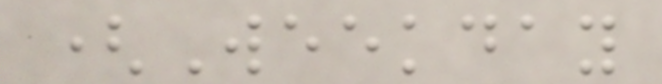(Weekday
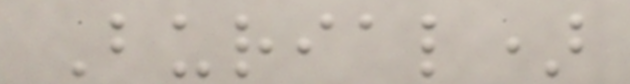Burial)
